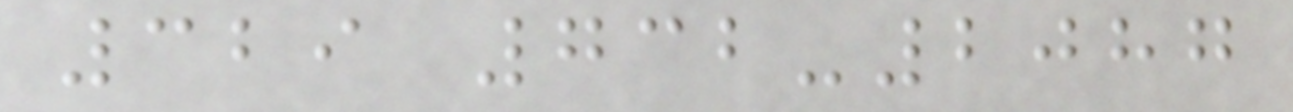329 732-2087
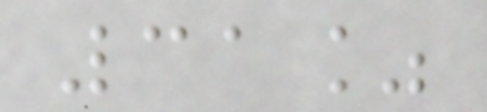31%
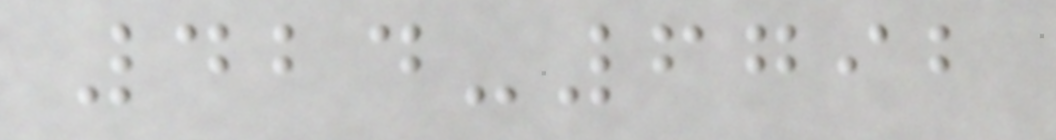424-6792
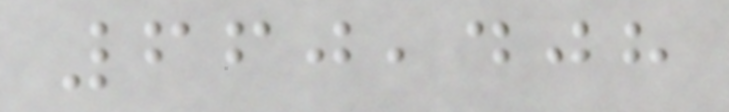660,408
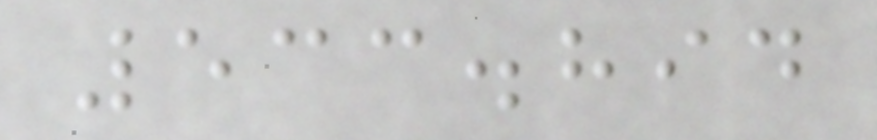533.894
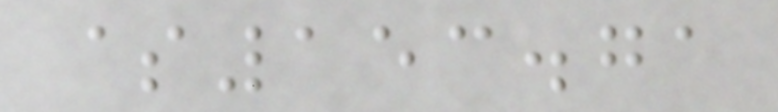$153.71
